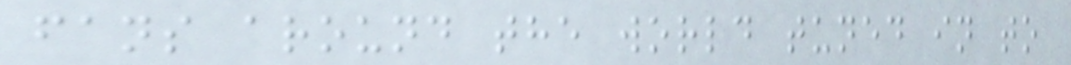fans around the world tuned in to
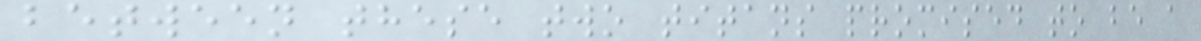between these two titans promised to be a
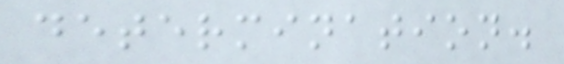determination.
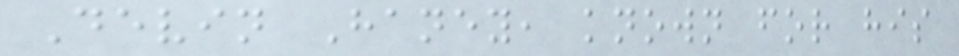Devin Haney, known for his
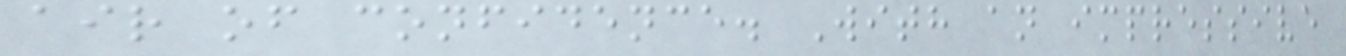air of confidence. With an impressive
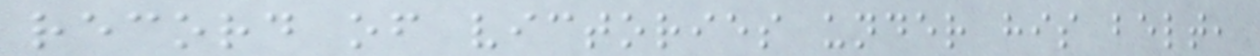record of victories under his belt,
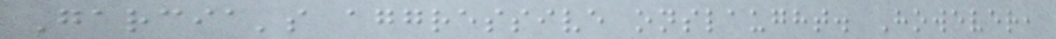Garcia's aggressive onslaught. However,
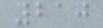210
